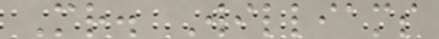Mr. Williams
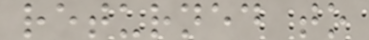returned to
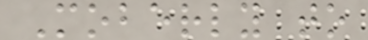Moberly to
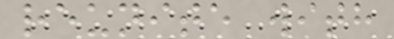reunite with
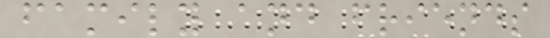family and friends
